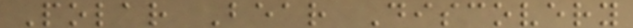Polar Bear Discovery
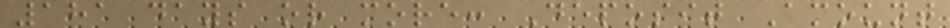181 days or more: Deposit Amount
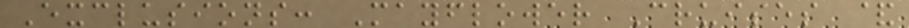Exclusions: Mayflower Cruises &
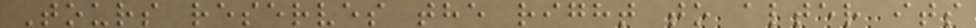Tours reserves the right to alter its
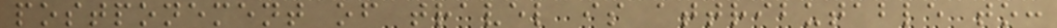postponement of travel is attributable to:
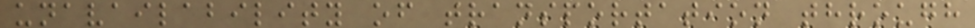unavailability of transportation through
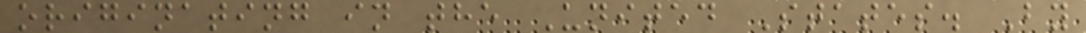originating in the United States. By
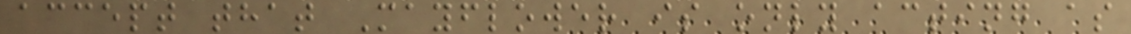accept that Mayflower is only acting as
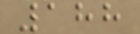188
